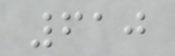610
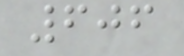606
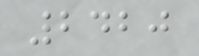2420
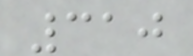310
